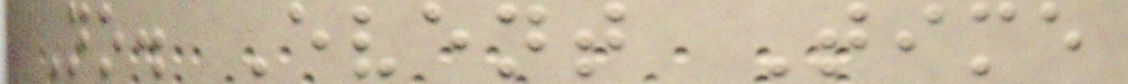No. Event Time
